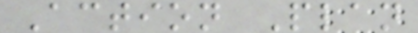Action Plan
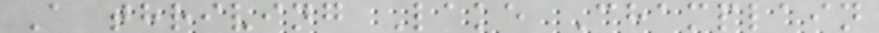A thriving Lake Champlain
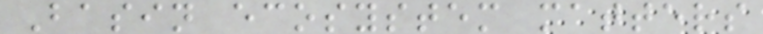Basin ecosystem matters
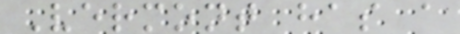Vermont has a
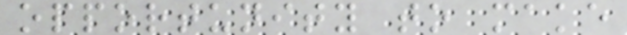opportunity to make
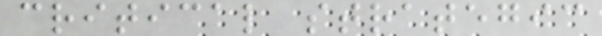critical strategic
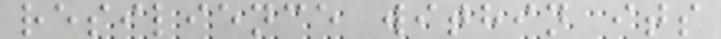resilience within its
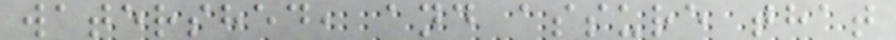watershed, and assure that
